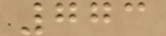773
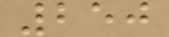250
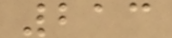213
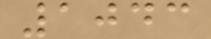1043
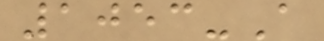1053-A
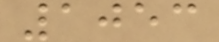1053
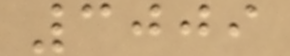3009
